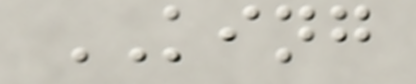KING
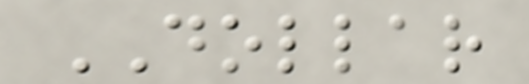DOLLAR
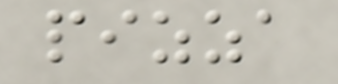pizza
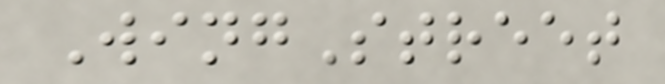WingStreet
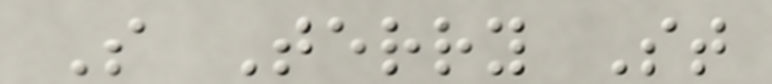S Terry St
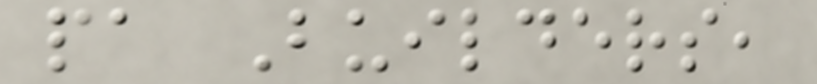pa Builders,
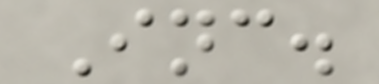Inc.
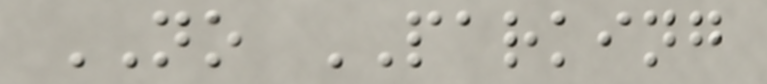NO PARKING
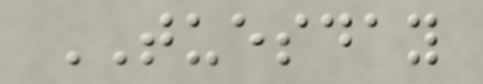TUESDAY
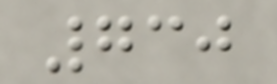730
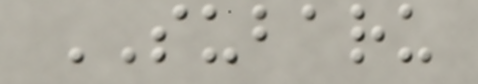SUBARU
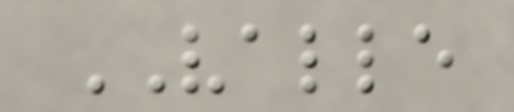VALLE
